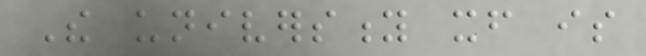The university itself is
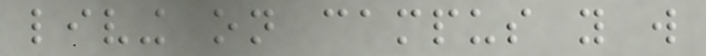living on campus you will
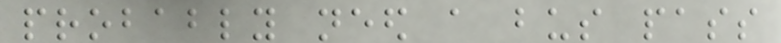probably need a bus pass
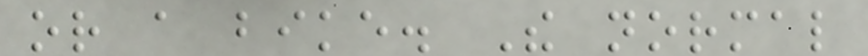or a bike. The normal
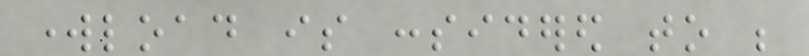workload is considered to be
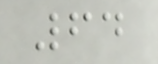64
